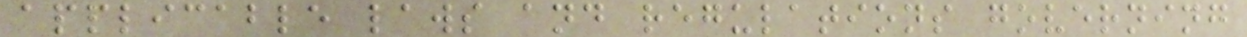applicable laws and regulations governing
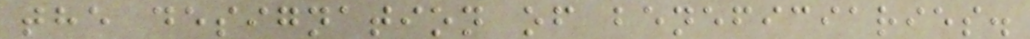the designation of beneficiaries.
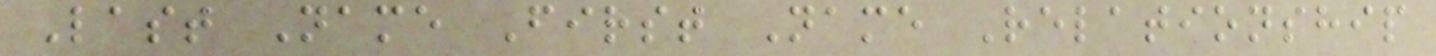Last Name First Name Relationship
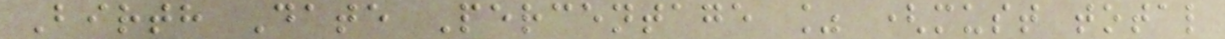Birth Date Percentage % (must total
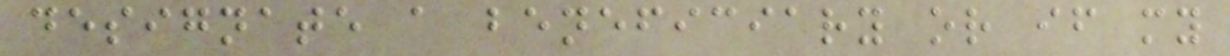designate a beneficiary or if my
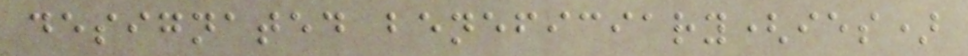designated beneficiary(ies)
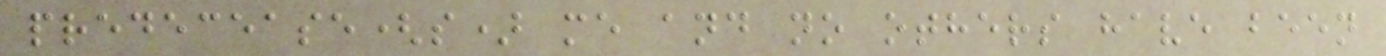predecease(s) me and no others have been
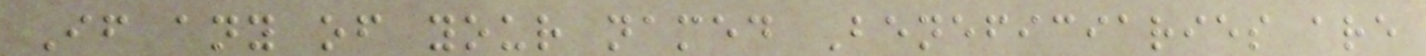If any of your named Beneficiaries are
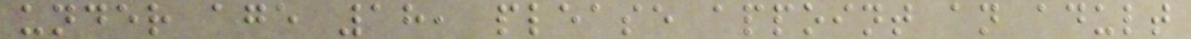under age 18, please appoint an adult
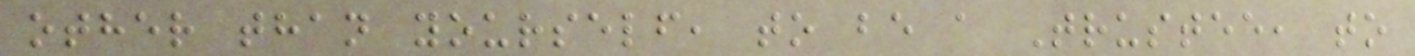other than yourself, to be a Trustee, to
